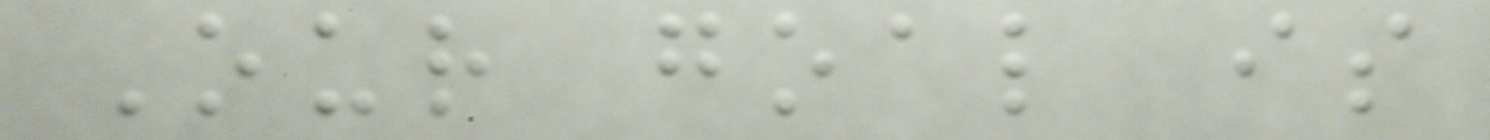Our goal is
